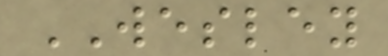WESLEY
